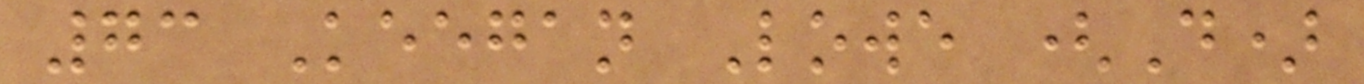73 Keegan Lowe (D)
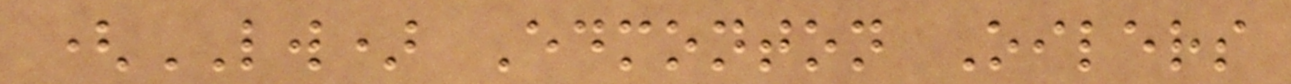(LW) Edmonton Oilers
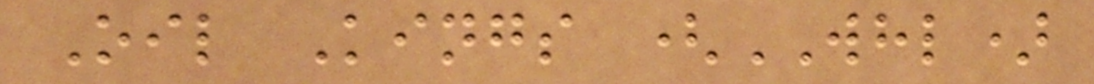Oil Kings (WHL)
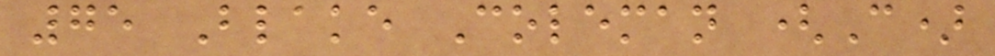75 Blake Coleman (C)
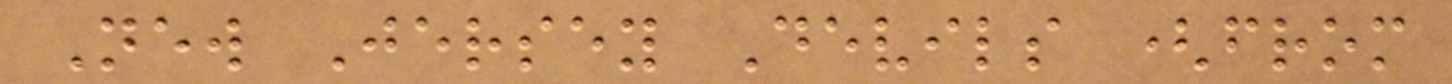New Jersey Devils (from
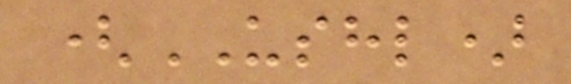(USHL)
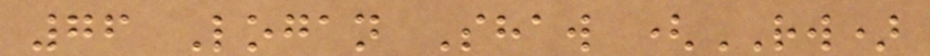76 Logan Shaw (RW)
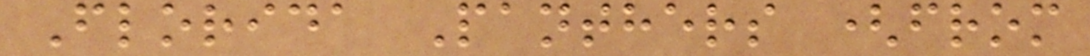Florida Panthers (from
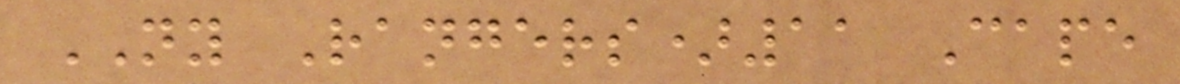NY Rangers)11 Cape
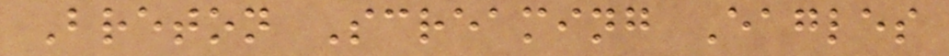Breton Screaming Eagles
